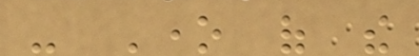- One of the
